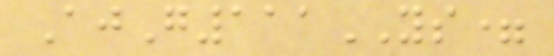AjG111YS=
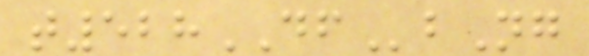t528DFbNg
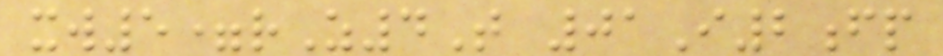xw5=rZ4T 01I2fp
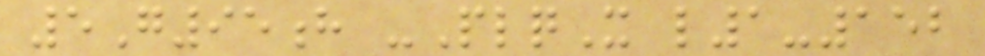5G95h -PlqX l1-152
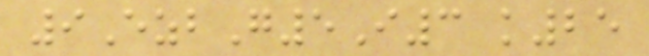9EzbG5I3 k25
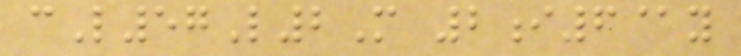cL57L2M 2i6@y
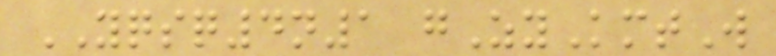YQSQ4n1 gZyKmtW
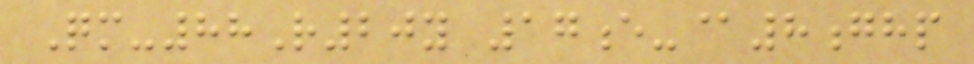Qm-88R20y 17e-@8ghp
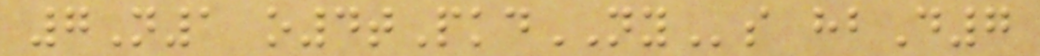7N1 o4tPkdNYs hbD7
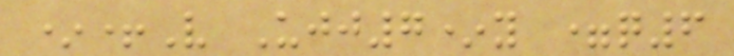*+V Ujj7*y =q6
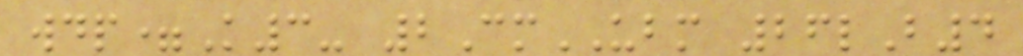wdp=K3- 2CmUBM 26lB4
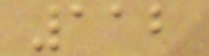112
